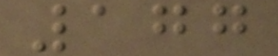177
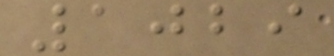1029
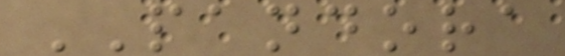PANDORA
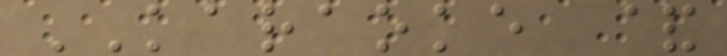KARAOKE &
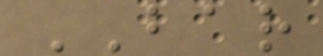BAR
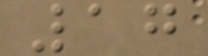17
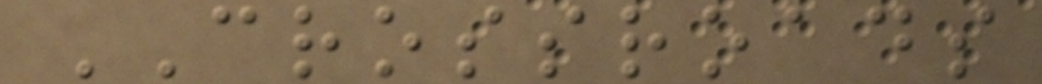CROSSROADS
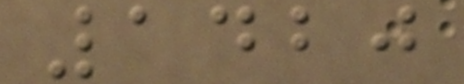1420
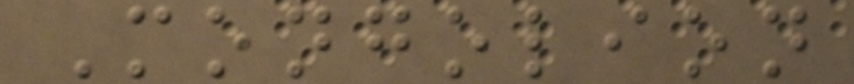Mongolion
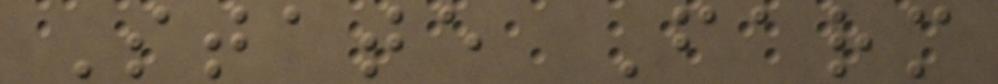State Farm
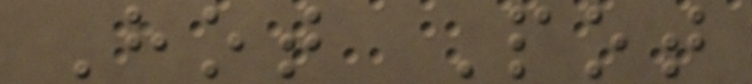Hot Pot
